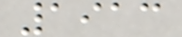1913
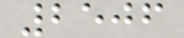2506
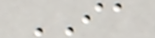IA
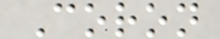Coron
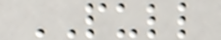PULL
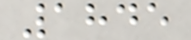1845
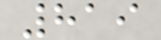819
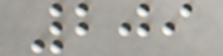209
